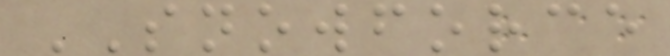SNOWFORCE
